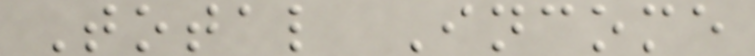Total Income
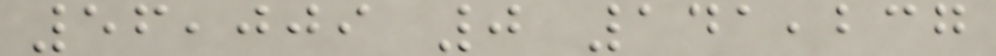56,009 0 141,237
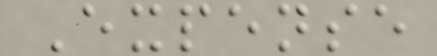Expense
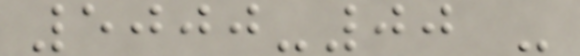5000-00 -
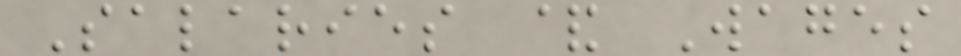Salaries & Wages
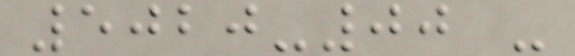5020-00 -
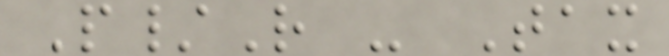P/R - Tax
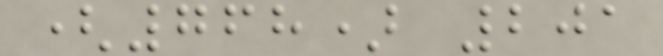(768) 201
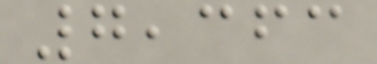7,363
